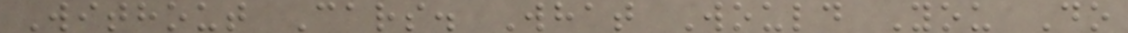Without Cars. What Would You Do
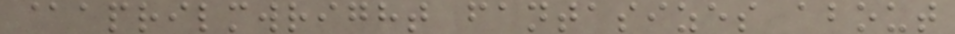@aprilmwright fantasizes about
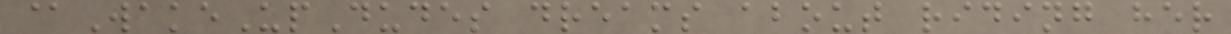@WakeUpDudes dreams about riding her
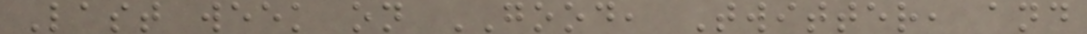Last week on GOOD, Twitter, and
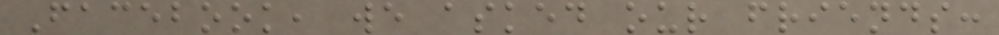Facebook, we asked our friends:
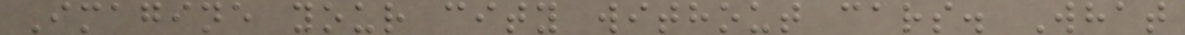Imagine your city without cars. What
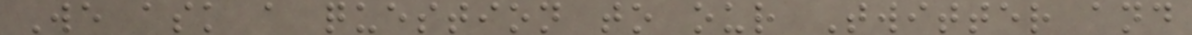We ask a question to our Twitter and
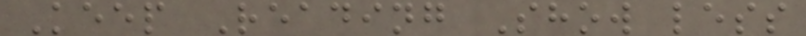Keep Reading Show less
